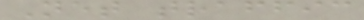Net traffic
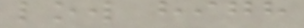low high
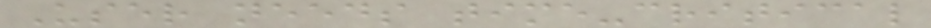User needs time-critical
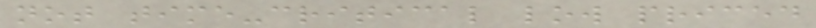not time-critical low priced
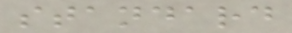standard
